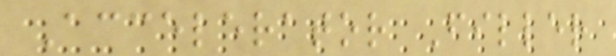Accelerator Filler
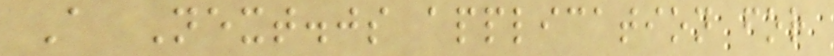A Next.js application for
